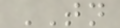TN
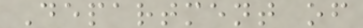Department of
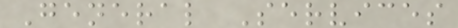General Services
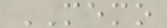MEMO
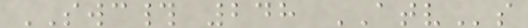SWC# 248 ATVs
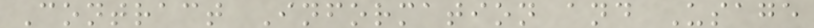Contract Information and Usage
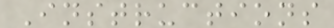Instructions
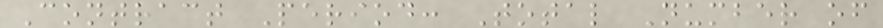Contract Period: Total Number of
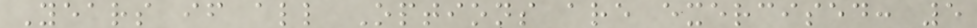Years if all Options are exercised: 5
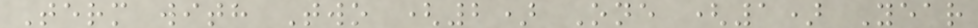Term with Two (2) One (1) Year
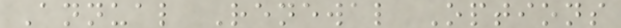Annual Renewal Options
